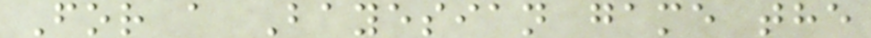For a Bayesian game the
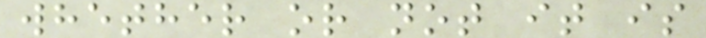whether or not it is
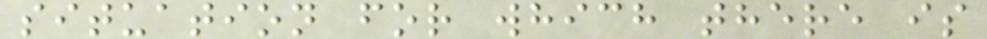situation for which there is
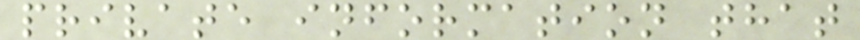private information that
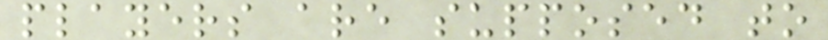players are supposed to
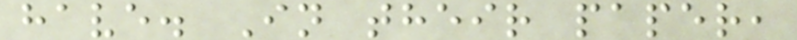have. In their paper,
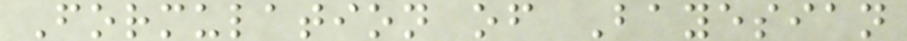Formulation of Bayesian
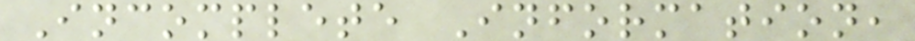Incomplete Information,
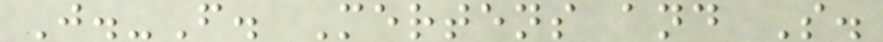J.-F. Mertens and S.
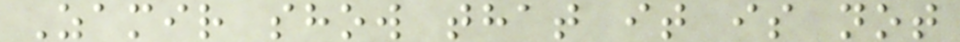Zamir show that it is not
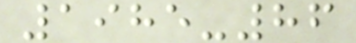1985-86
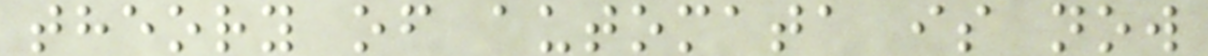theory of automata is now
